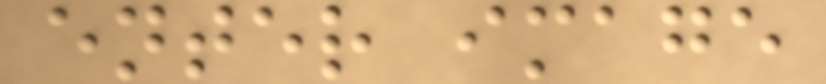enter image
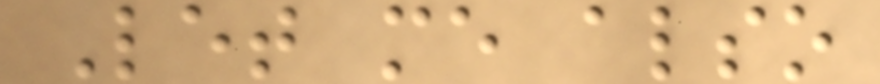Let me also
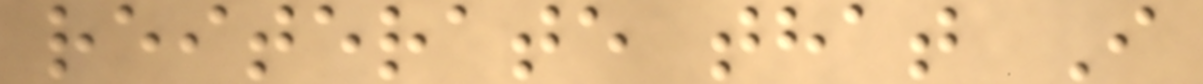reiterate that I
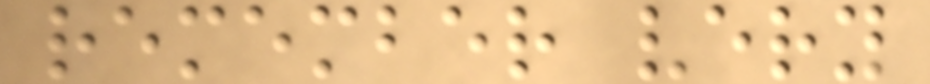remember very
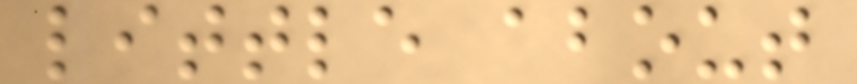little about
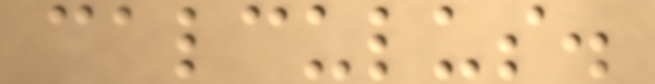calculus.
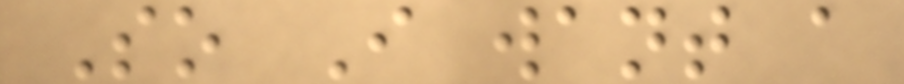So I want a
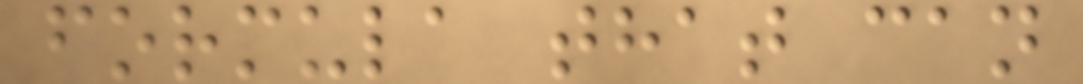formula that can
